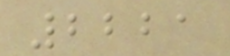2221
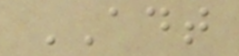ADT
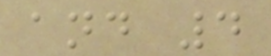and 4
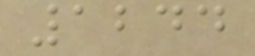1244
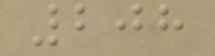208
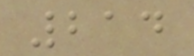214
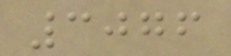3076
